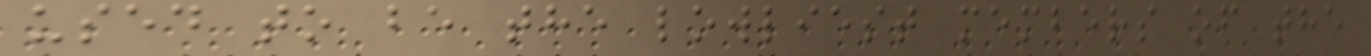used to be the lowliest members of the
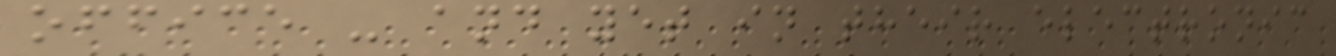office - and yet in their electronic
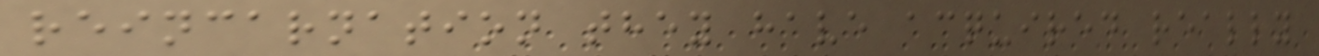reincarnation they have acquired really
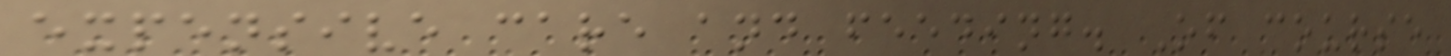expensive care and feeding. Of course
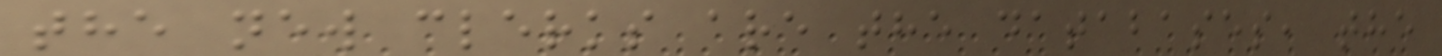the new clerks are the databases, the
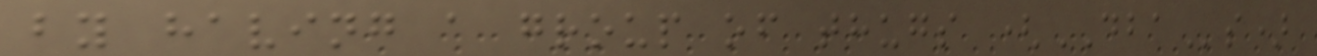by having a group of thugs (DBAs)
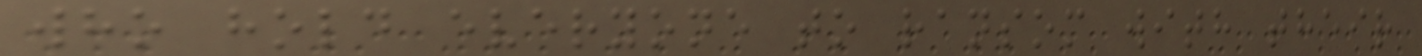who hold everyone to ransom with their
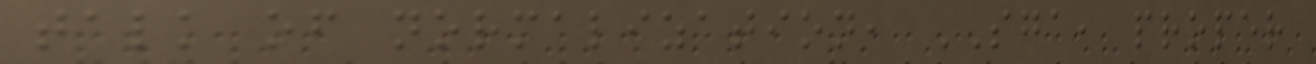talk of normalization, SGA, proper
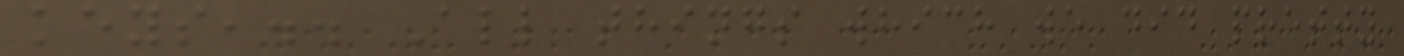keys,.. All things which we did pretty
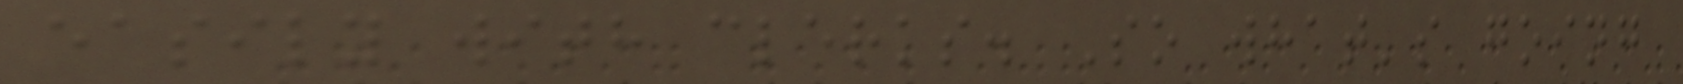easily with clerks. So what's going
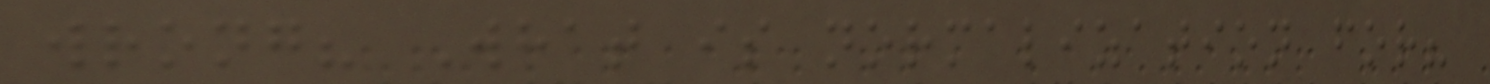wrong? What is normalization for?
